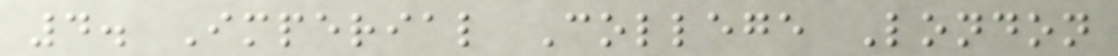4. Imperial College London
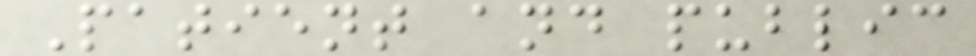Patient and public
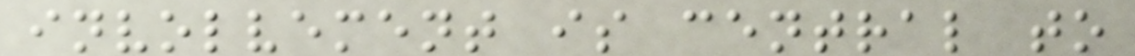involvement is central to
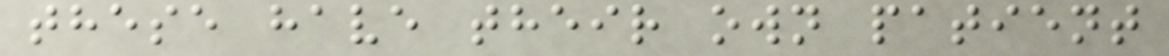these have their own patient
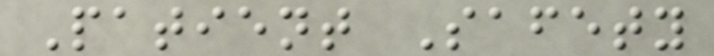Patient Safety
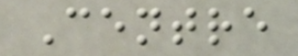Centre
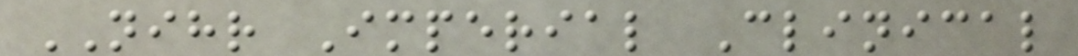NIHR Imperial Clinical
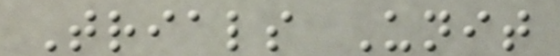Trials Unit
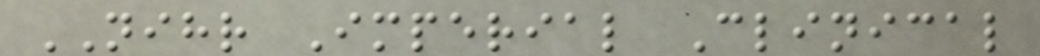NIHR Imperial Clinical
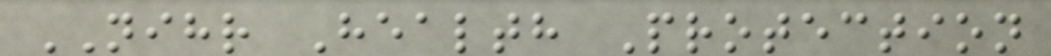NIHR Health Protection
